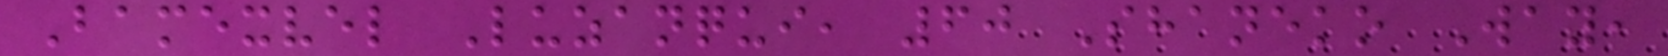Bamexvel Luzanqui, 60 Shaneko Way,
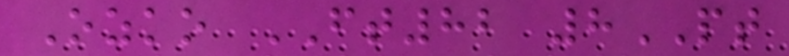Ozko FT82 8PT
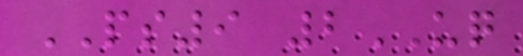PS9 2UQ
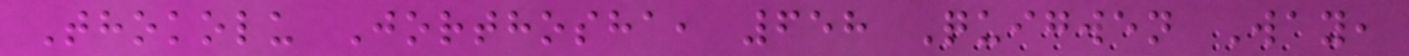Thokolu Jorthosha, 658 Quigwen Way,
